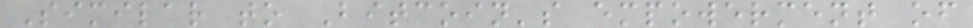Similar to Bitcoin's empowerment of
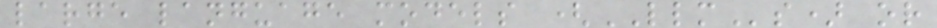large language models (LLMs) or
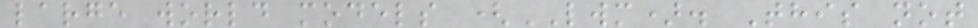large world models (LWM). This not
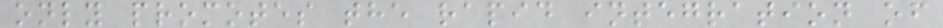only promotes the rapid integration of
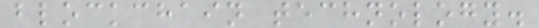blockchain technology.
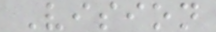Vision
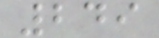249
